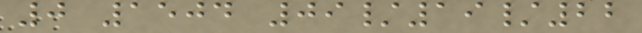0 1504 09/19/22
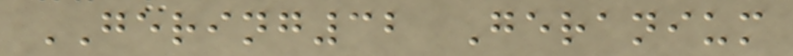GERING32 Geranium
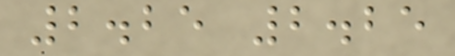2.25 2.25
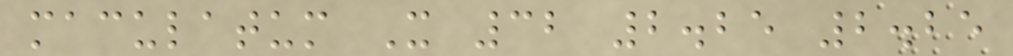maculatum X 32 2.25 2.25
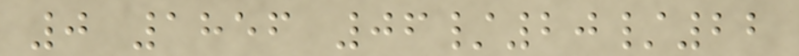0 1856 06/20/22
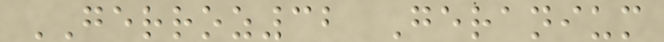GERROZ32 Geranium
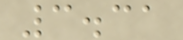3.31
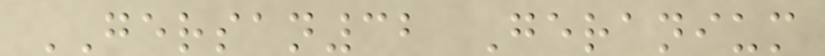GERSAN32 Geranium
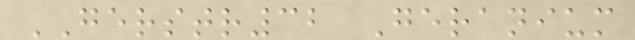GERSTR32 Geranium
